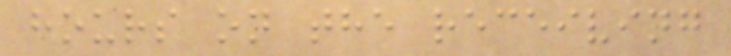hours on the receiving
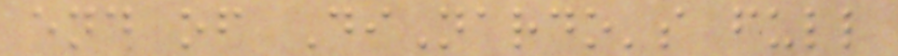end of DiNardo's full
